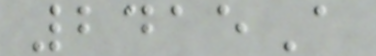2415A
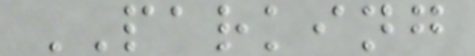PARKING
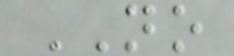NO
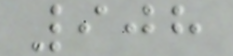908
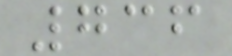736
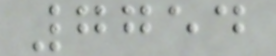7754
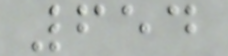654
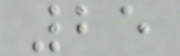25
